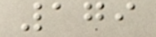179
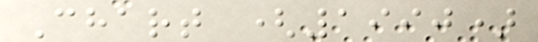Chart (1990)
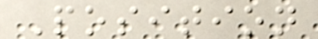Position
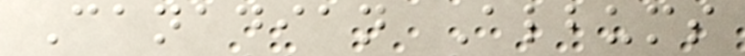Canadian Albums
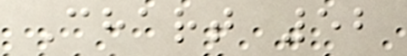Chart 52
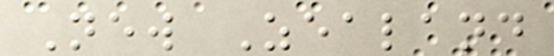New Zealand
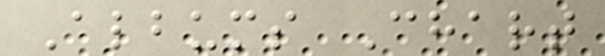Albums Chart
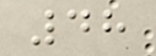48
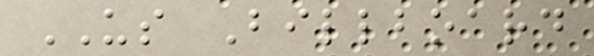US Billboard
